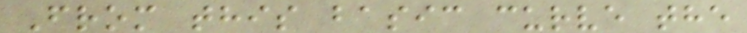From this basic curve the
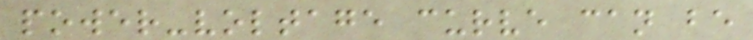power-voltage curve can be
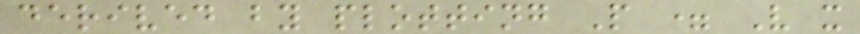derived by plotting P = V x
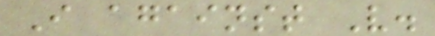I against V.
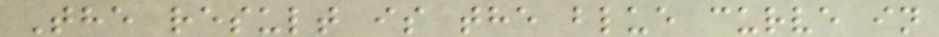The result is the blue curve in
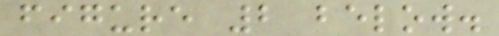figure 2 below.
